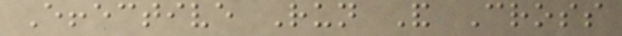Effective Run And Cross
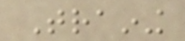Training
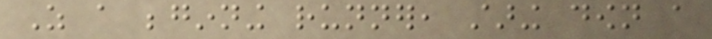As a beginning runner, staring down a
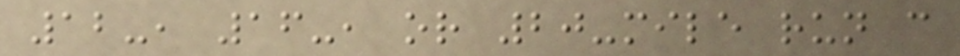12-, 16-, or 20-mile run can
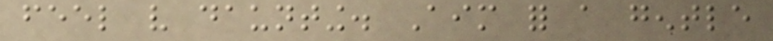feel very daunting. Aim for a gentle
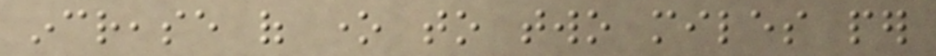increase of one to two miles per
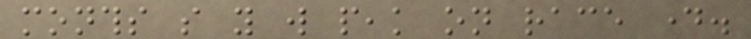months so you will peak on race day.
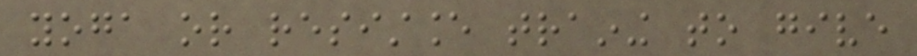yoga or resistance training to give
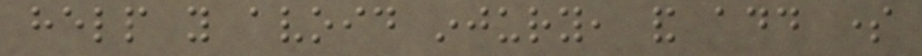help you avoid injury, and add some
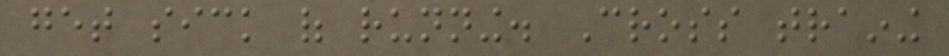get sick of running. Cross training
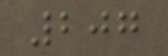207
